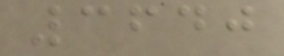3640
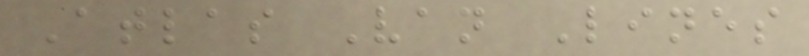Atlas Van Lines
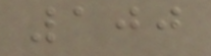100
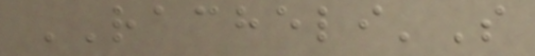RACHELI'S
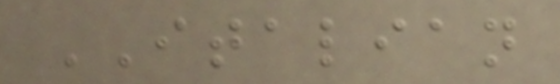ITALIAN
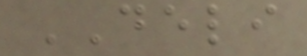DELI
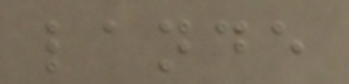lande
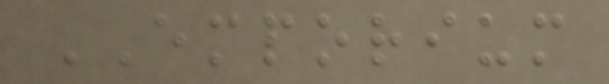EMPORIUM
